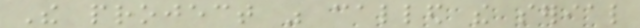The project was called the serial
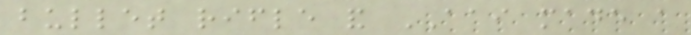bullet rifle and AAI made a
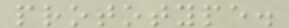prototype.
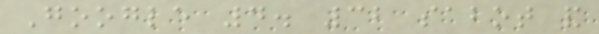Google 4. 32 sabot and
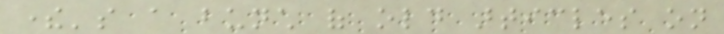there's a bunch of old articles on
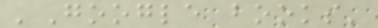'Google books'
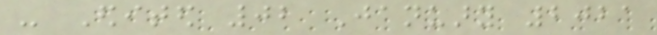- Edited 02 January 2021
